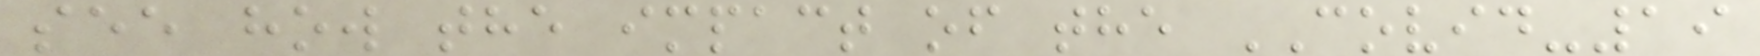see how the impact of the COVID-19
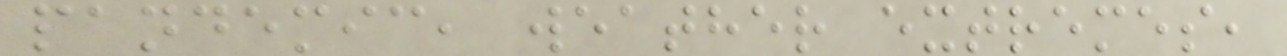pandemic, weather extremes,
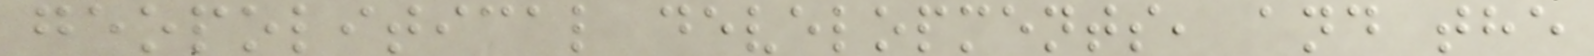geopolitical developments, and the
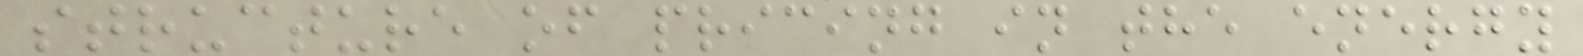structure of pricing in the energy
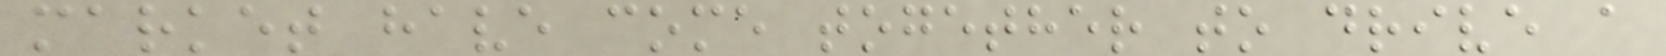market have come together to drive a
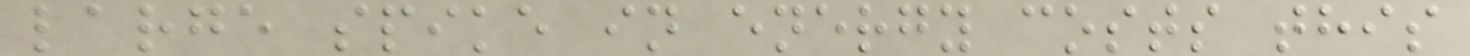large spike in energy costs this
